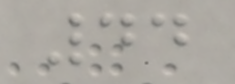44
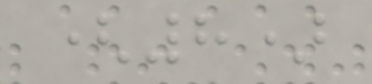(8)
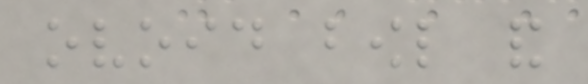ovoid bowl and
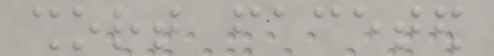short faceted
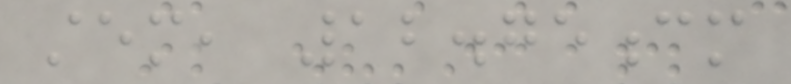stem, 12.75cm
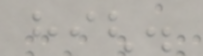high.
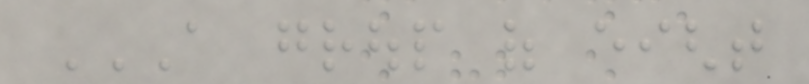A GROUP OF EIGHT
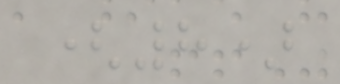(8)
